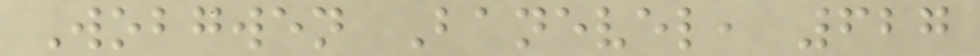Wobgwen Banevel, 627
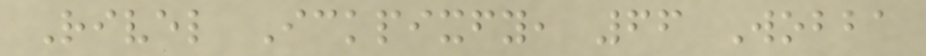Rivel Ickpixfy, 66 Wobba
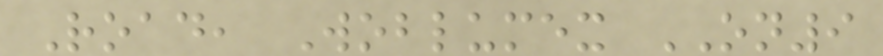Road, Woblumex ON9
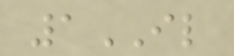1IL
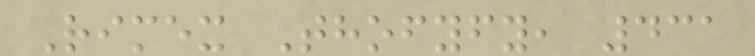Rimex Thofyfy, 431
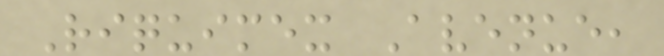Riquimex Avenue,
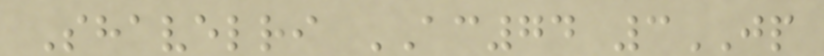Shavelri AC74 3JP
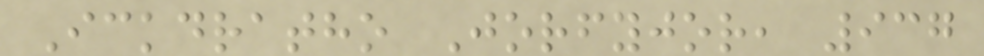Ickdratho Jorfyjor, 937
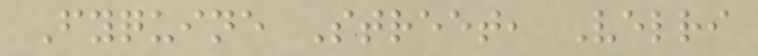Fyquine Street, Velri
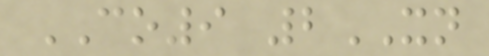CO9 2XN
